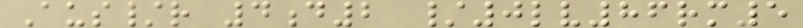Aus/r 4d2 /0lv86rm5
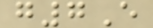g7E
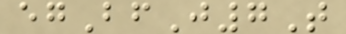egBfJ7T
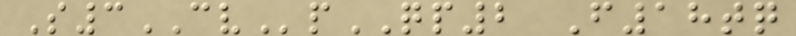S3CVpQP2 F18tq
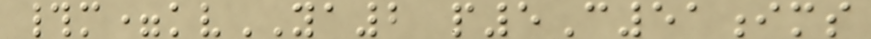#m=kvYA2 p5C51ims
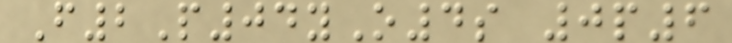F2P04yO4s 0p6
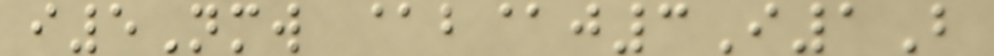i5Nmw @b@j3I1B
